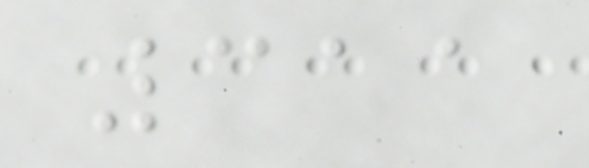311
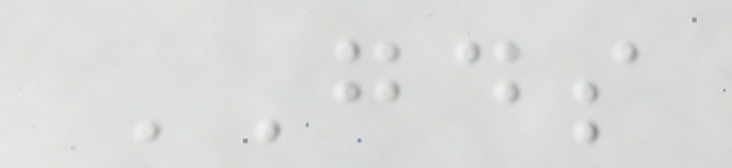GOODS
